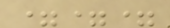===
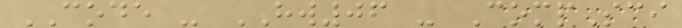CODE - HW06 - CompSci
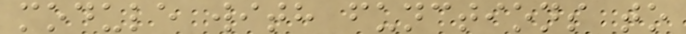module with functions to
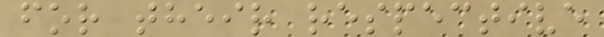for their respective
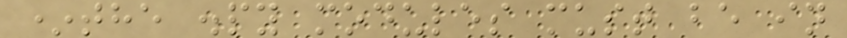*the .py modules must be in
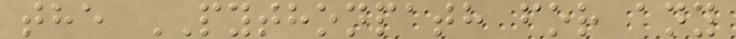the PYTHONPATH for any
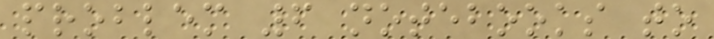problem 6 notebooks to
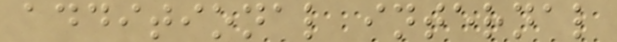additional internal
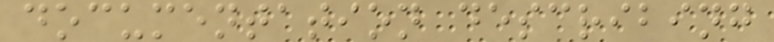documentation describing
